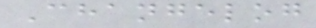Changelog
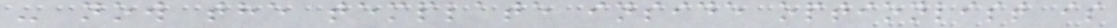- now the template inside optionlist is
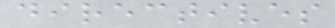directives
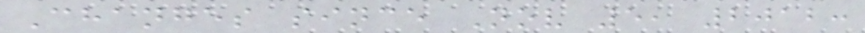Changes since Nov 5, 2012:
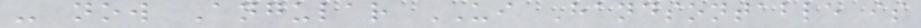- now Angular UI Handsontable is
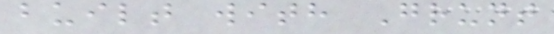built with Grunt
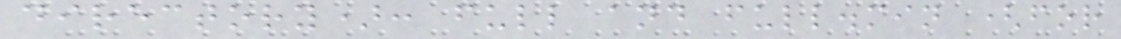directory): full and full.min (for
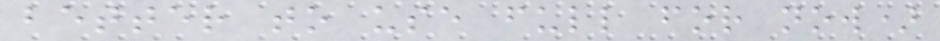better to use full for now)
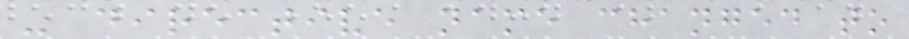- directive name changed to
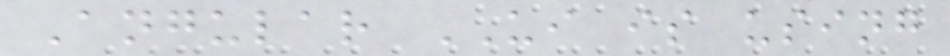Angular UI is using
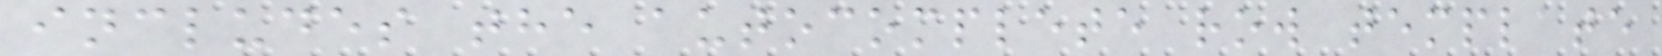includes the autocomplete row template
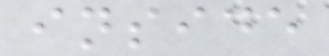inside
